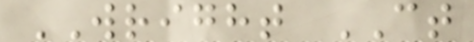WRIGHT CT
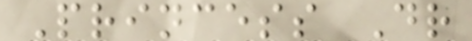Princess Dr
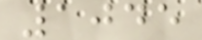1045
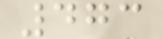473
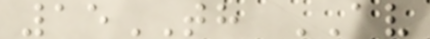15TH AV
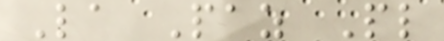La Paz Pl
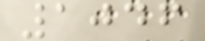1046
